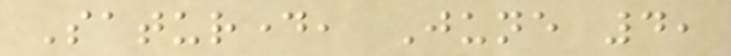Saturday, June 4,
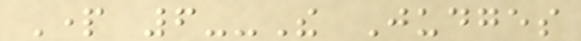Part 6--The Judges
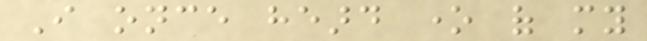I once heard one of my
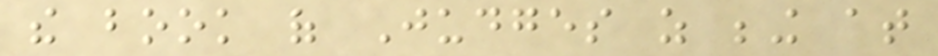the book of Judges as being at
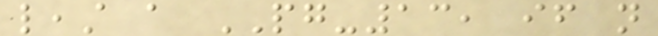least a PG-13, if not
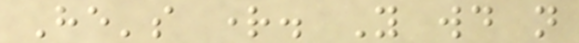He's right. You would not
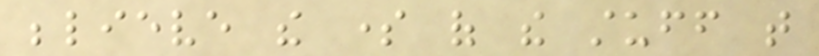believe the some of the stuff that
